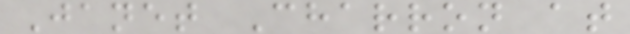Janet Charron at
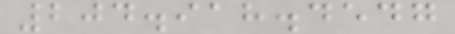204.918.4547
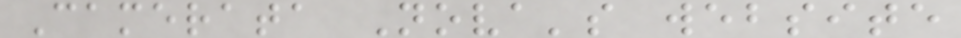Camerata Nova's website
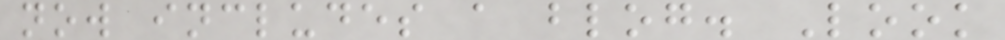now includes a blog. Look
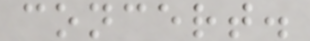concert.
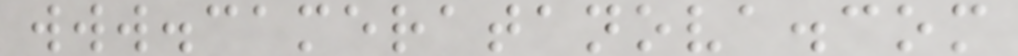www.cameratanova.com
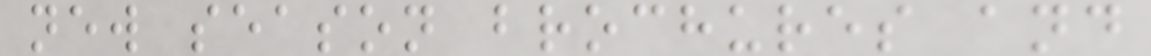new season brochures and
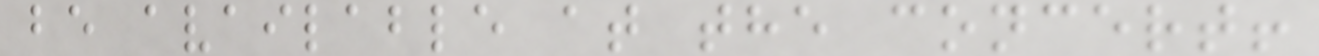be available at the concert!
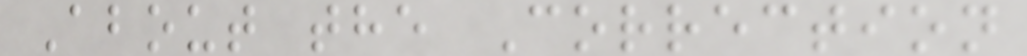About the Correction
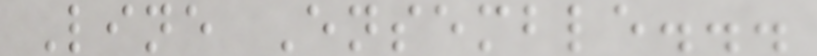Line Ensemble...
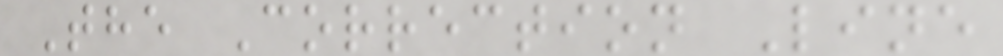The Correction Line
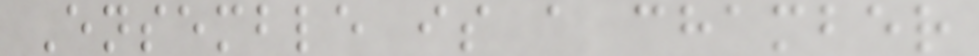Ensemble is a chamber
